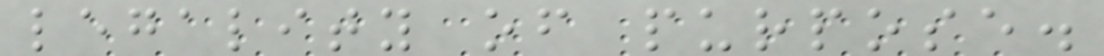legality of purpose.
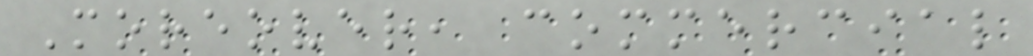Moreover, commercial
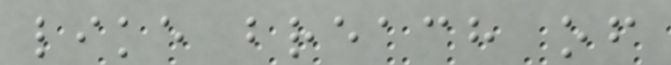like breach of
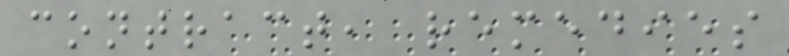contract, remedies
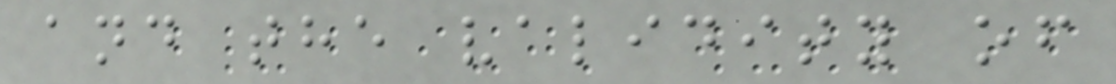and the validity of
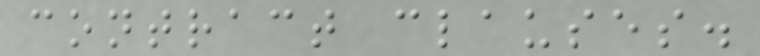contract clauses.
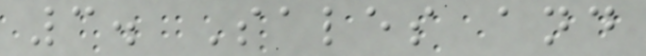3. Sales and
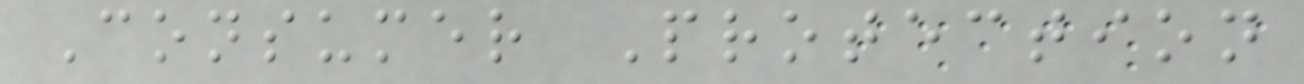Consumer Protection
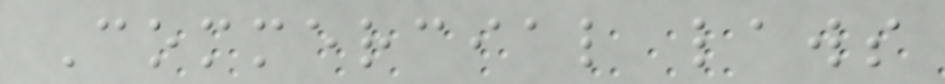Commercial laws
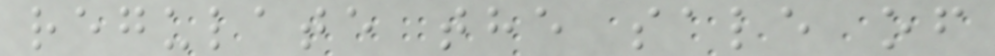regulate the sale of
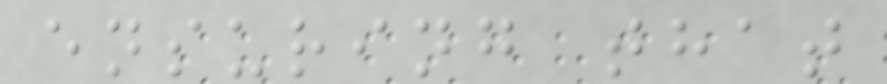ensuring that
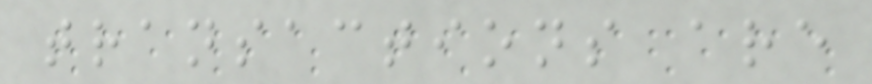transactions are
